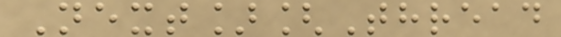Next][Thread
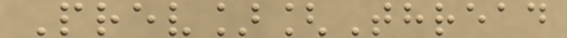Prev][Thread
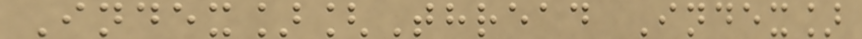Index][Thread Index]
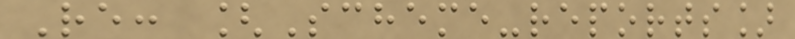Re: [Scheme-reports]
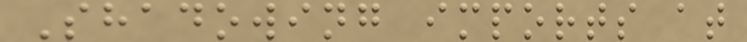Shadowing imports at
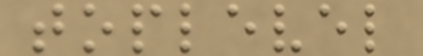toplevel
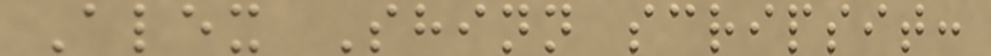Alex Shinn scripsit:
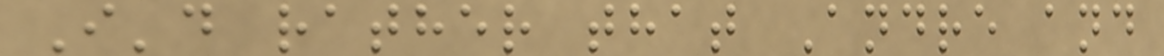I'd rather that Andre and
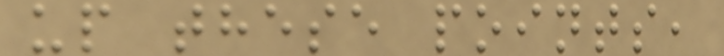up these points,
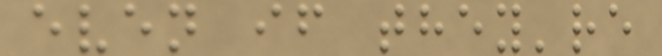even if they're
